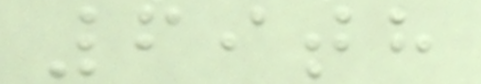69th
